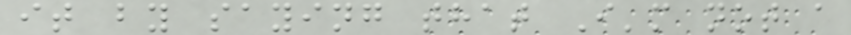it by saying that I'm not a
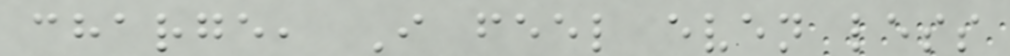charge, I feel even less
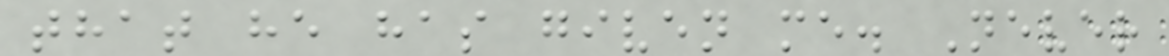that he has given me. Never
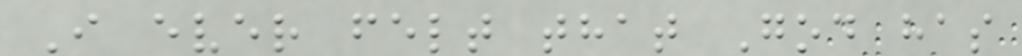I ever felt that God has
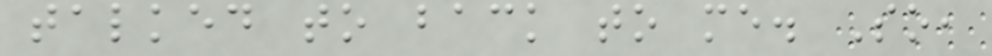talked to back to me. So,
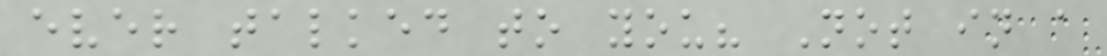ever talked to you? Not in a
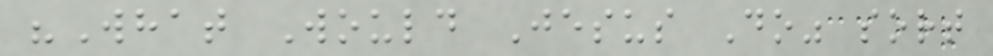"What Would Jesus Do" sort
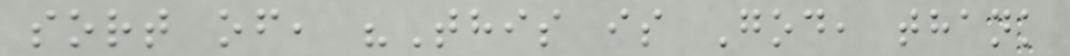sort of, "This is God, thank
